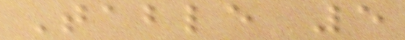Table 5
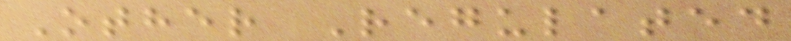Other Regulated
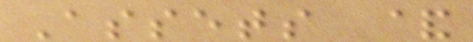Assets &
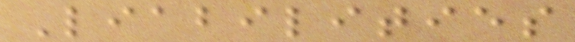Liabilities
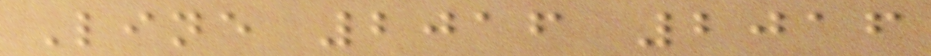Line 2016 2016
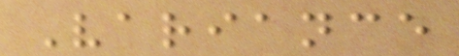Variance
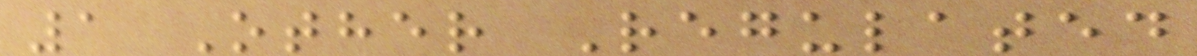1 Other Regulated
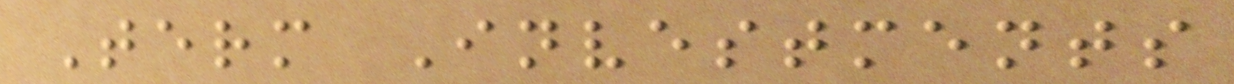Term Investments
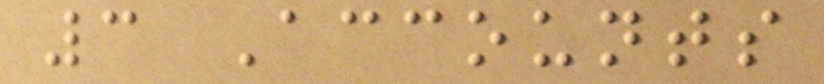3 Accounts
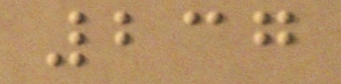237
